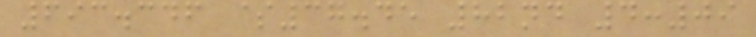693.346 $37.45 82nd 4:09
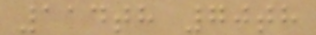114th 70th
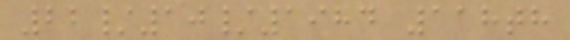22/10/1984 118th
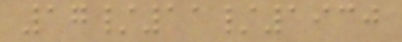17/11/1930
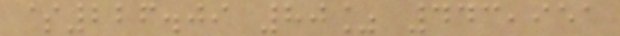$226.09 80% 443,951
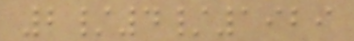2/4/1929
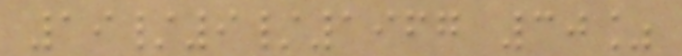19/9/1967 30%
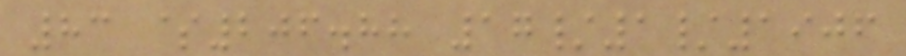83 $206.88 17/1/1906
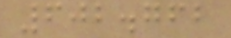602.762
